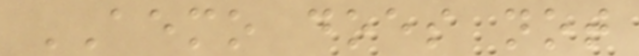AEMO does not
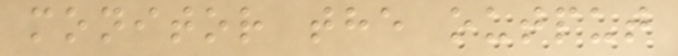monitor the output
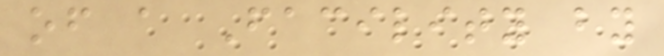of a Facility by
